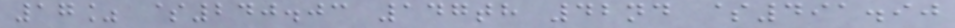17% $240.03 147th 42nd $491.90
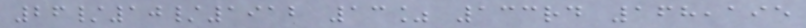26/10/1912 13% 133rd 168,195
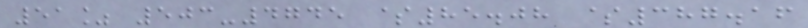51% 503-4745 $85.08 $387.16
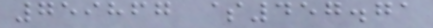759867 $457.71
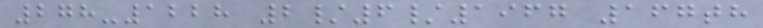278-1228 2/6/1967 167th
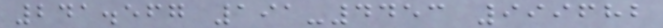241.567 191-4453 999682
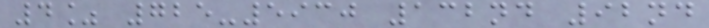4% 725-5930 132nd 92nd
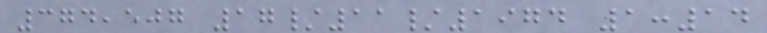374,507 17/11/1974 1:14
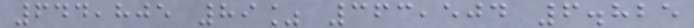644,805 89% 363,504 6.825
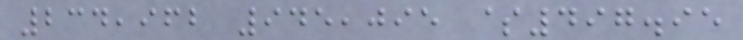234,962 945,095 $497.95
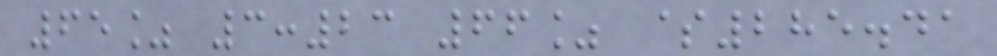65% 3:23 66% $285.41
